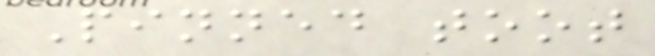Pinned toot
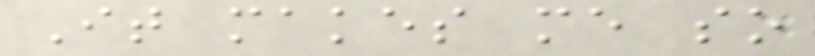It makes me so
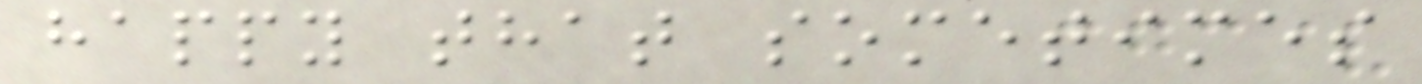happy that sometimes
